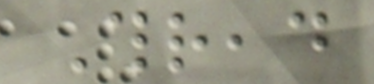Thread
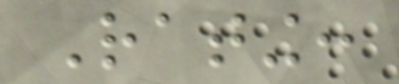Rating:
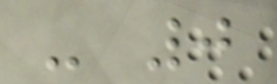- 0
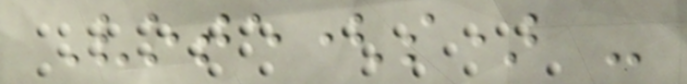Vote(s) -
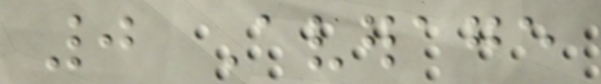0 Average
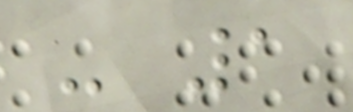- 1
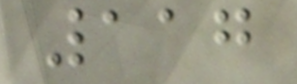117
